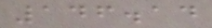146.14
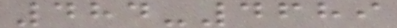484-4689
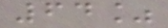64%
